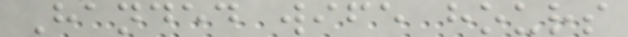Handed wife hours
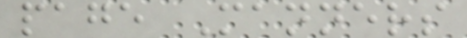page Manners
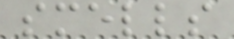smells
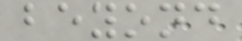beyond
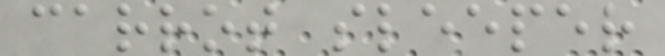carrot sleeper
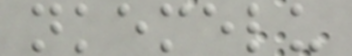nkemelu
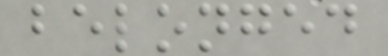belonged
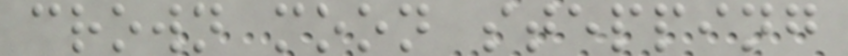crown moon stepping
